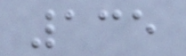135
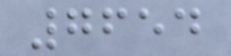7654
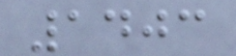1403
